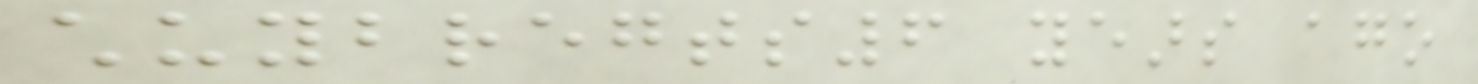chuybregts6 years ago
